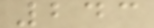243
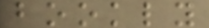bookly
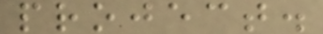project.
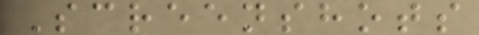Screenshots
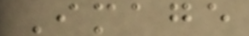Image
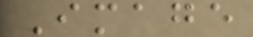Image
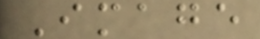Image
